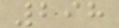298
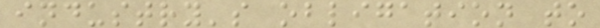industry's obligation to
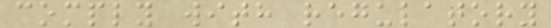comply with regulatory
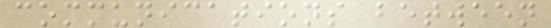communications between
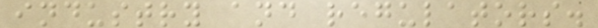industry and regulators.
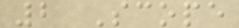2 Scope
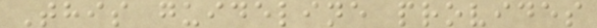This guideline provides
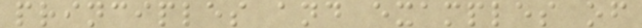principles and examples of
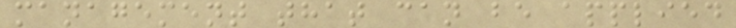management that can be applied
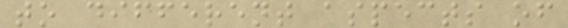to different aspects of
